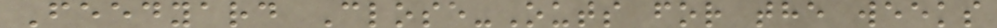Feedyard Close-Outs for the weeks
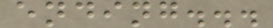ending...
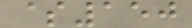$150
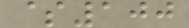$100
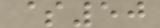$50
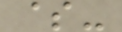$-
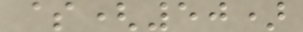$(50)
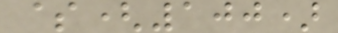$(100)
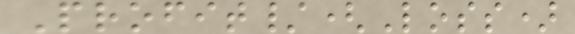Profit/(Loss)
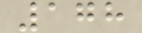178
